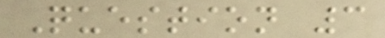Question 3
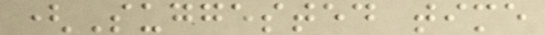(Suggested time
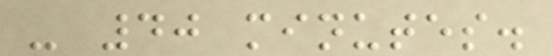- 40 minutes.
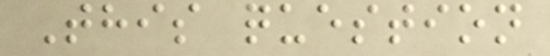This question
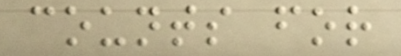counts for
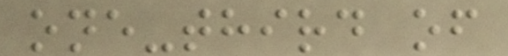one-third of
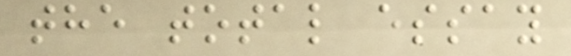the total essay
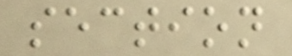section
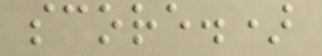score.)
